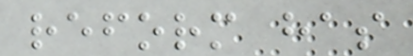reform has
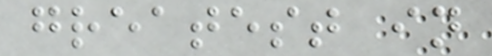greatest in
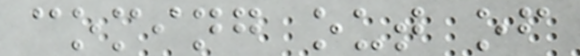coming out of
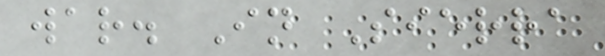war. In Sierra
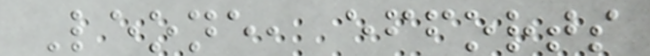Leone, efforts
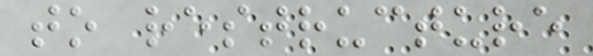to restructure
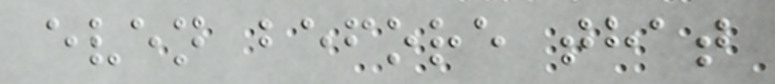even before that
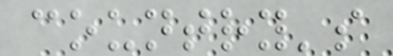country's
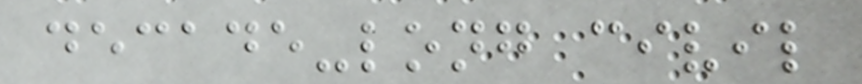decade-long civil
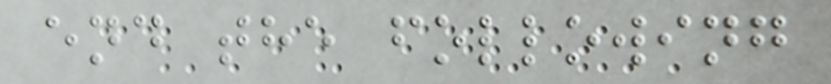end the following
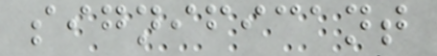significant
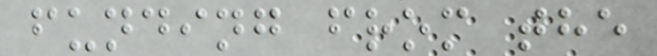funding from the
